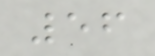56
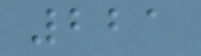221
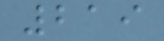219
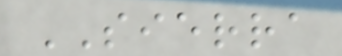SIERRA
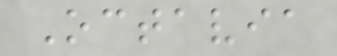Octavia
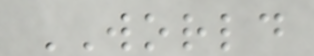WORLD
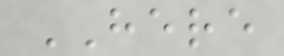HERE
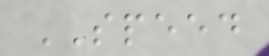SPEED
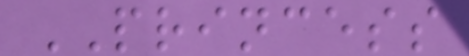PRINCESS
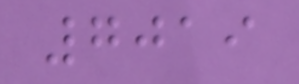7019
